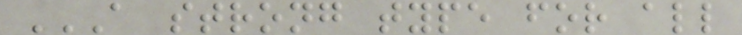A STRONG TYPE FOR ALL
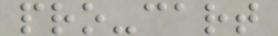pro-cart
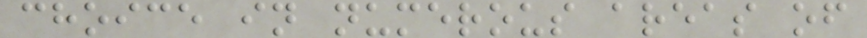choice in numerous areas of
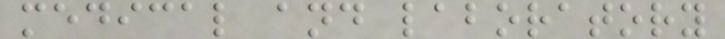medical and laboratory
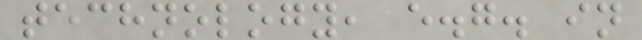technology, e.g. in
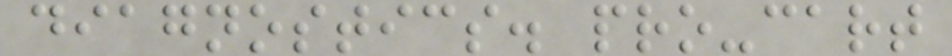diagnostics. pro-cart
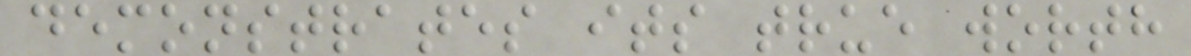demonstrates its true worth
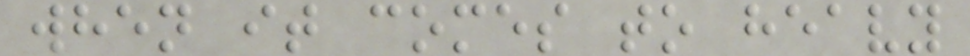when it comes to heavy
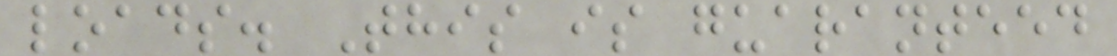loads. This is guaranteed
